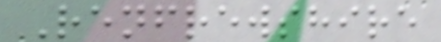Renfrewshire
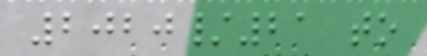2020/21 to
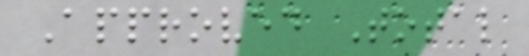Approved Total
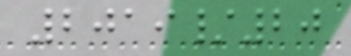2019/20
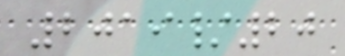2019/20
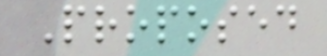Proposed
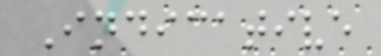Indicative
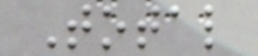Total
